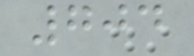704
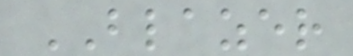BLAZER
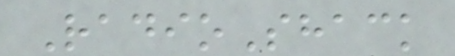RadioShack
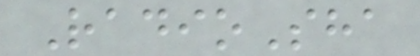RadioSha
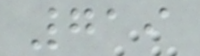719
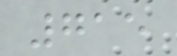715
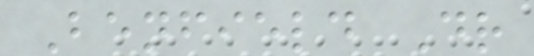Benfield Dr
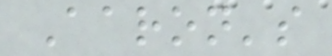Aaron's
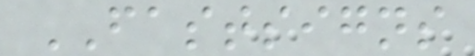FASTSIGNS
